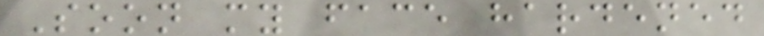Soon my face hardened
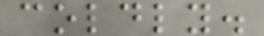coldly.
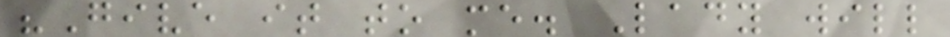"Give it to me. Lady will
